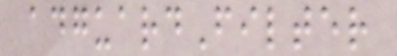adguardFilter
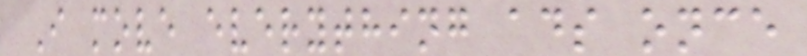I move everything ads once
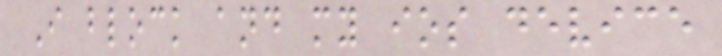I block and my ios device
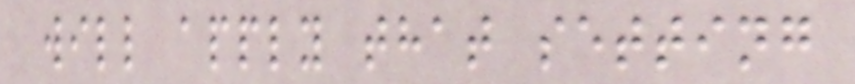will apply that setting
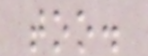too.
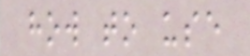how to use
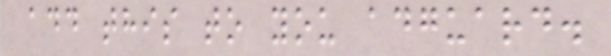add this to you adguard.
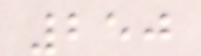250
